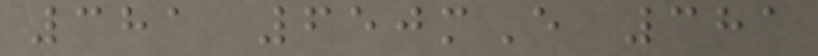381 650mE 381
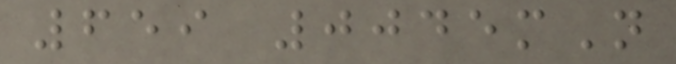659 0045mN
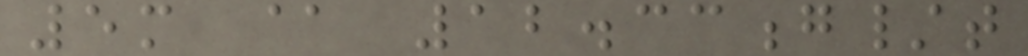5m @ 12.33g/t
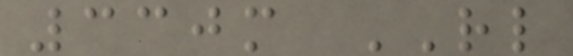330m RL
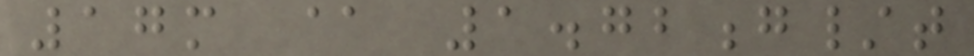17m @ 1.72g/t
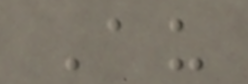Au
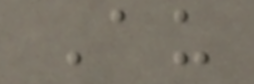Au
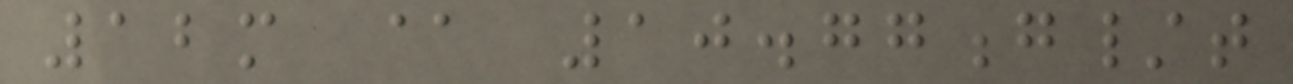12m @ 10.77g/t
